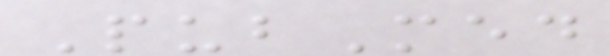PubMed
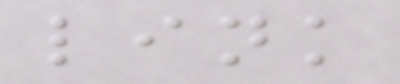link
